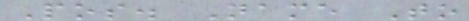Pos. Name To
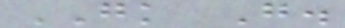GK G.
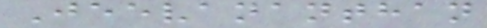Jeevananthan
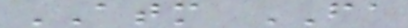ATM FA
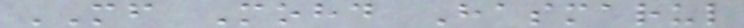MF Mohd Hasmarul
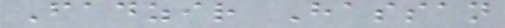Fadzir Hassan
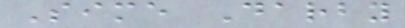Sime Darby
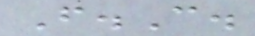F.C.
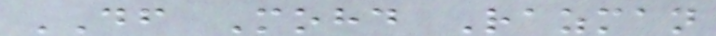DF Mohd Razman
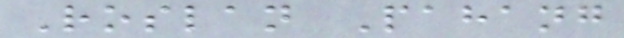Roslan Pahang
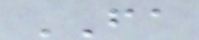FA
